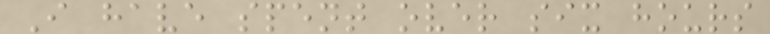I have spent over six hours
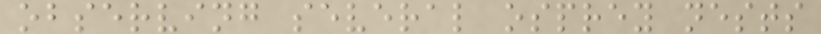observing several osprey nests
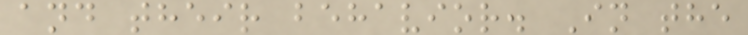and their behavior. In the
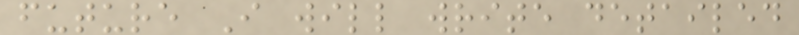future I will write detailed
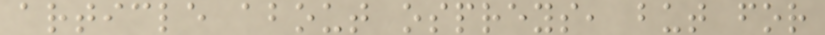article about ospreys, but for
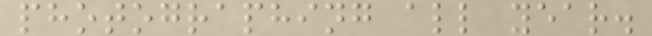photographing all year.
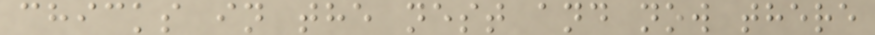chicks in the nest and now there
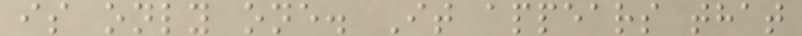is only one. It appears that
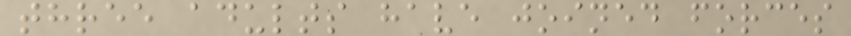three adults have joined forces
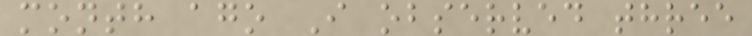month ago I observed three
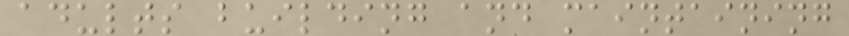adults building and maintaining
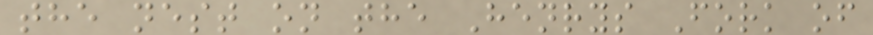the nest on the Henrys Fork of
